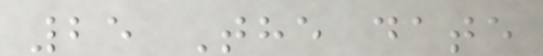25 The date
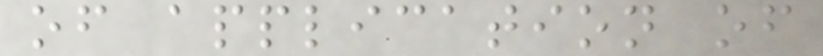of application of
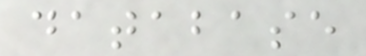database
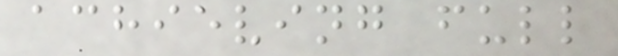achieving full
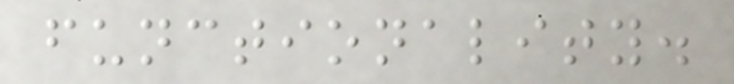functionality.
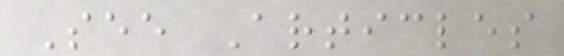See Articles
